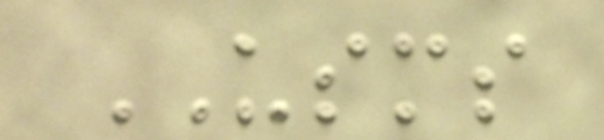USMS
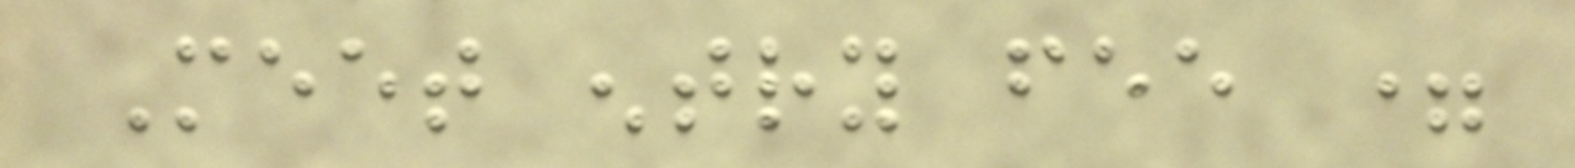Meet entry fee =
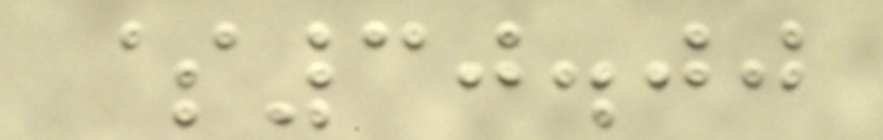$30.00
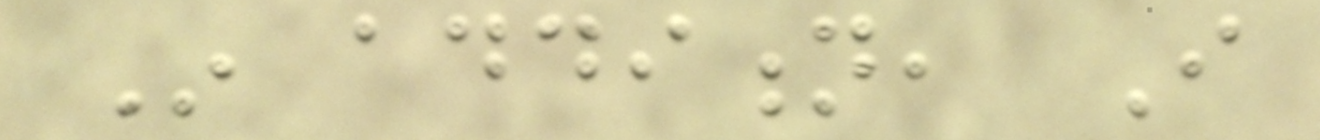In addition, I
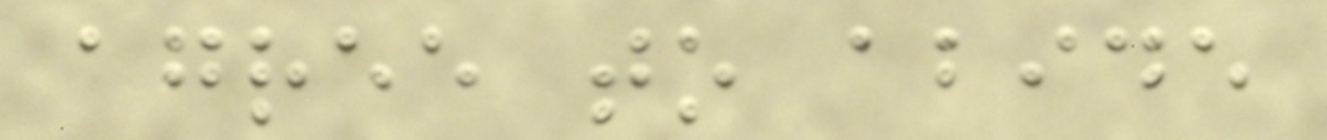agree to abide
